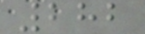282
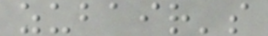zubair's
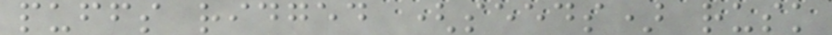puffs ridged (seeds) rusk
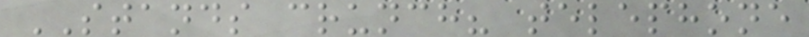STANDS crunch? telephone
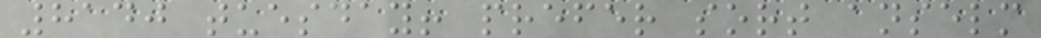8140 tuesday! prefer sort anselm
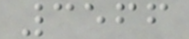3566
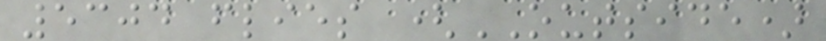5304 flies (OUTSIDE)
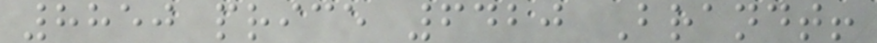8850 price 6420 Brandt!
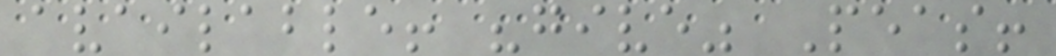available! "give" Peas!
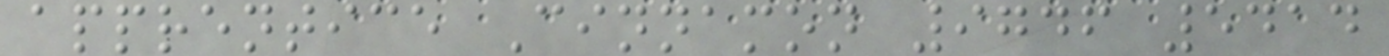apprentice Cinnamon 9746 5414
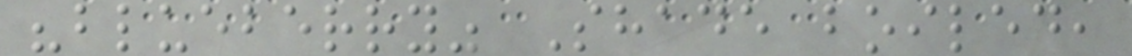"blueberry" Shade boiled,
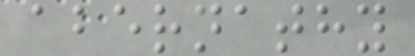abernathy
